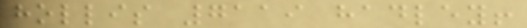hollis 7119 hadley!
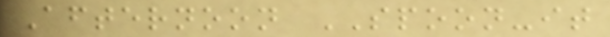Afternoon SPOON-it
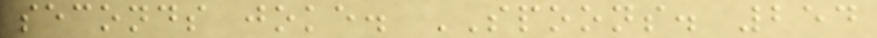seconds joke. SPOONS. 254
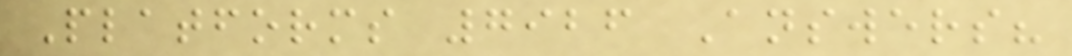Platforms 7926 Answers?
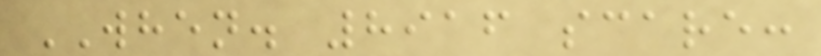WHEN. 8916 scare:
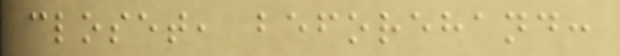closet, beforehand:
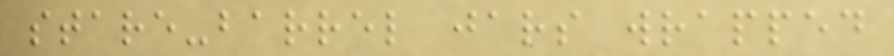stare-barrel jars wrapped
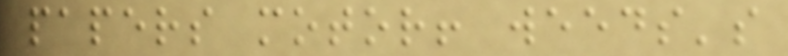papers motor! weeds's
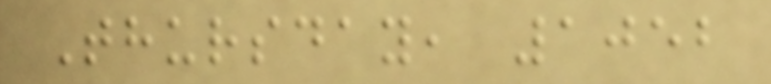Thursday, 1052
